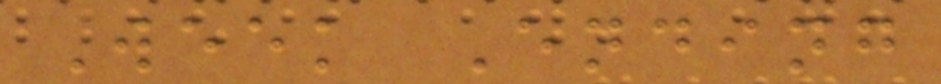Week Ending
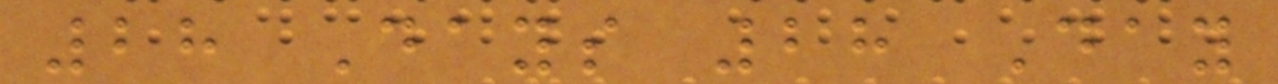28 Days 28 Day
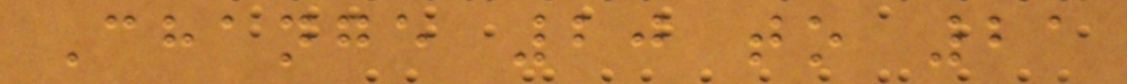Change 20 to 21
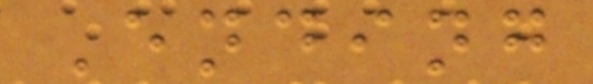Ending
